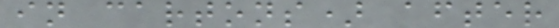in cartons) after
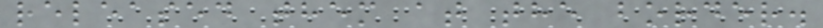released them at the border.
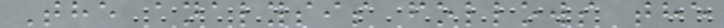The analysis follows the
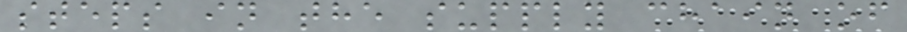steps in the supply chain of
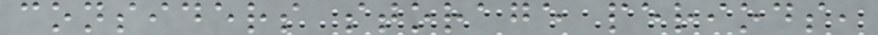considers storage periods,
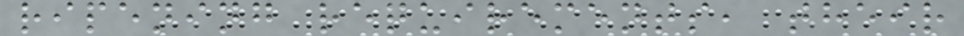ripening requirements, their
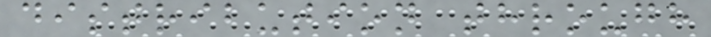distribution through
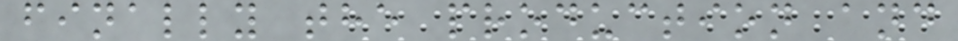finally the production and
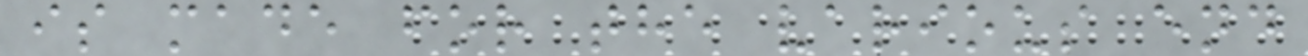is made for the various end
